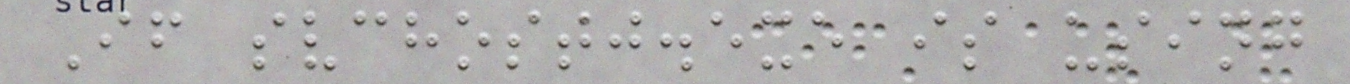If svchostj.exe is using
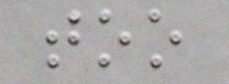too
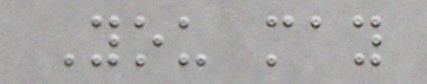You may
